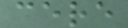cere
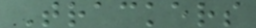Trackers
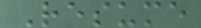Resume
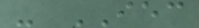- IEC
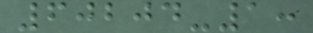60204-1:
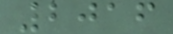2016
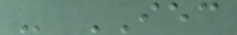- IEC
